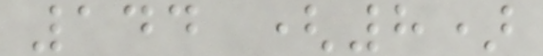144 (8)
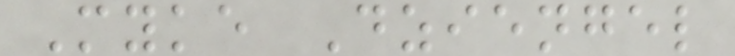Myke Dziengel
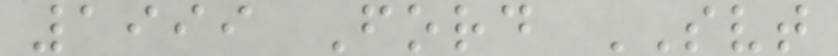1999 Ford SVT
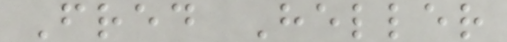Fred Heller
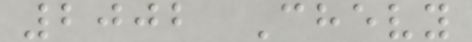2002 Chevy
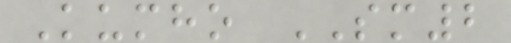Kumho SM2
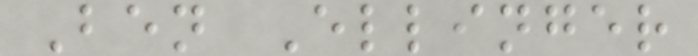Ben Ellinger
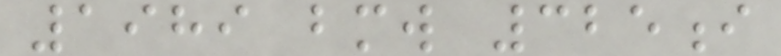1989 bmw 325i
